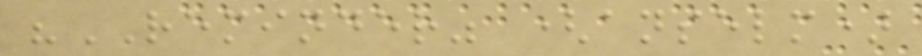"REMINDER" (anselm)
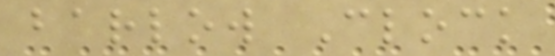barlow Clock
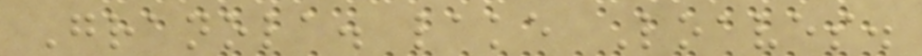Granola. lake Loaves.
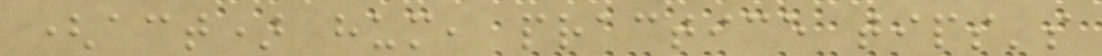(act) hum, practice tips's
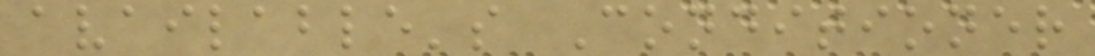available's Conditioner
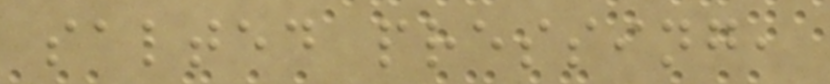salted pressing,
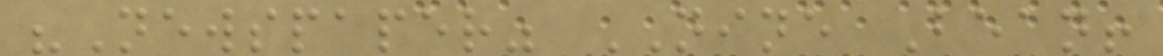"Newspaper" NINE Bean!
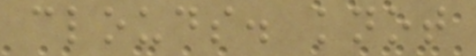clouds. knot
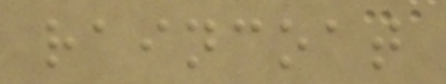raincoat
